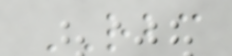RBC
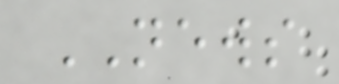NEWS
